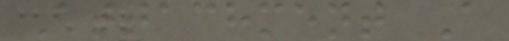Attachment A
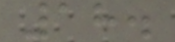18.
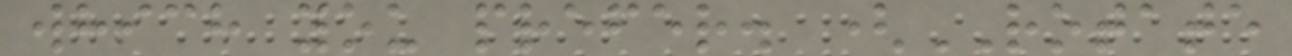which you prefer. (ROTATE
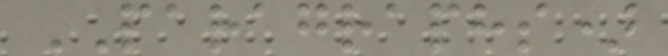PARAGRAPHS)
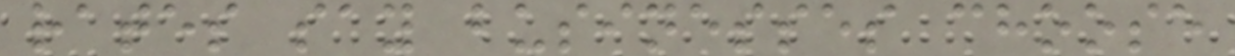rates say businesses choose
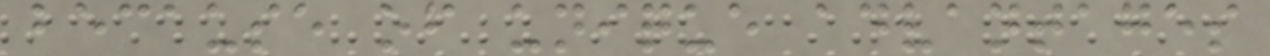because of unique advantages
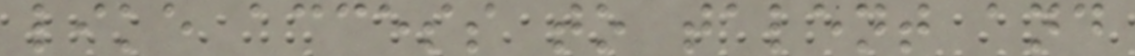like access to talent and
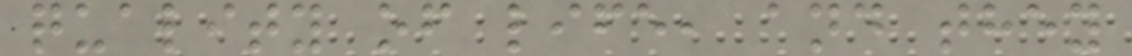quality of life, and they
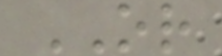OR
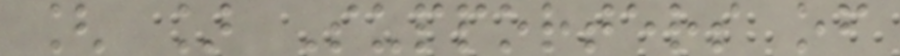[ ] Supporters of
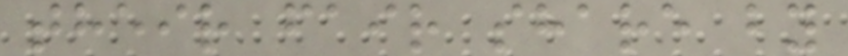their fair share by
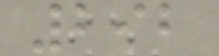292
